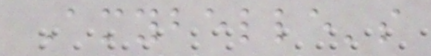Amybelle's
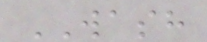WASH
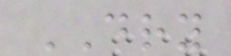DRY
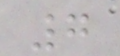7
